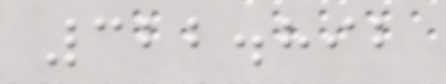322.892
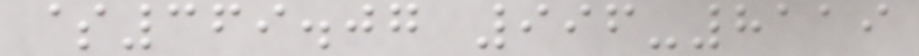$369.07 996-8119
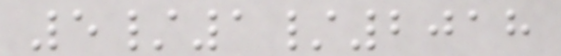5/1/2018
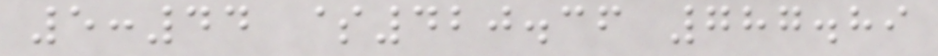5:44 $420.36 787.89
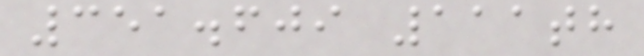351.609 111th
